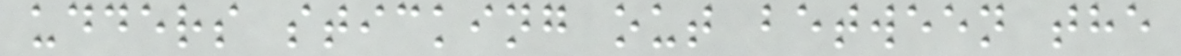udders sticking out between the
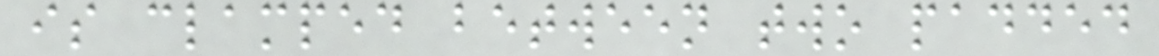is clamped between two padded
